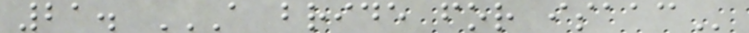21. A BRIDE FOR ISAAC
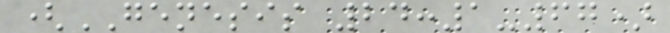(GENESIS 24:1-67)
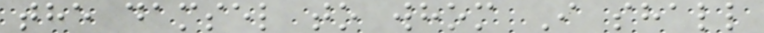the damsel to whom I shall
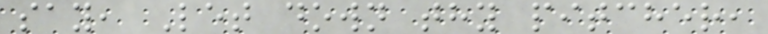say, Let down thy pitcher,
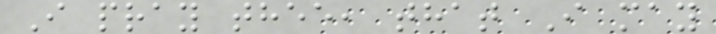I pray thee, that I may
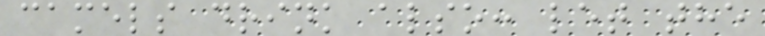camels drink also: let the
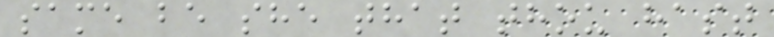same be she that thou hast
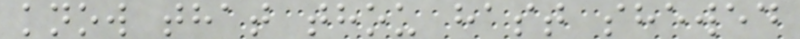know that thou hast shewed
